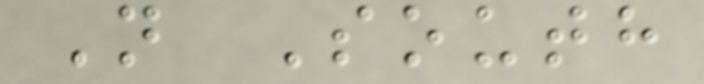N South
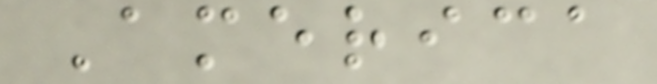America
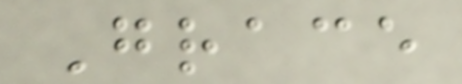Grace
